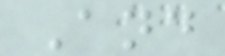And
